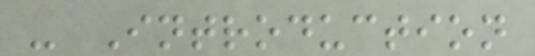- Introduction
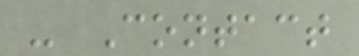- Contact
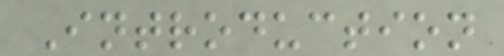Introduction
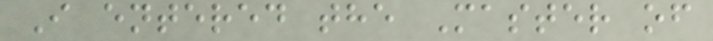I entered the Master of
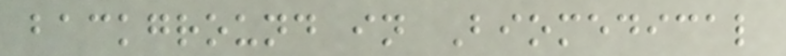background in Biomedical
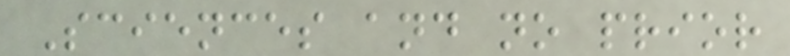Sciences and no prior
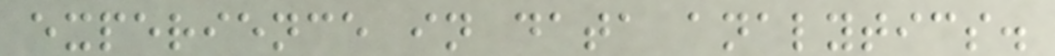experience in data analytics.
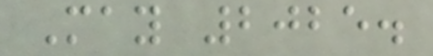May 2025.
